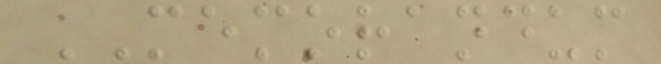MEMORANDUM
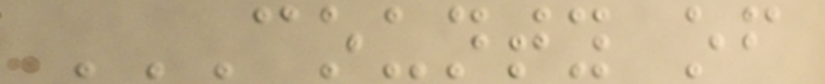COUNTY OF
